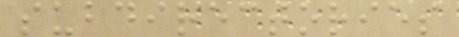subdirectories
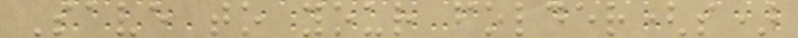Save to your folder(s)
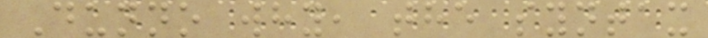Dunno why, the syntax
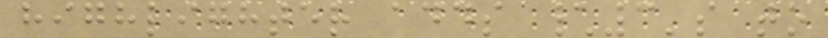highlighter adds \3's to
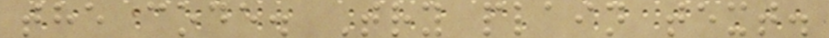the code. Try plain text.
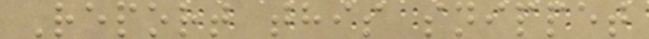Report this snippet
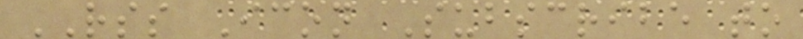RSS Icon Subscribe to
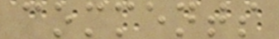comments
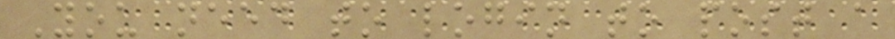You need to login to post a
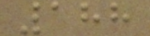188
